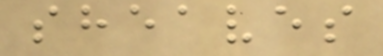sheaves
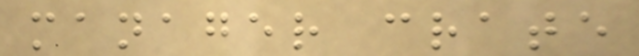manager crate
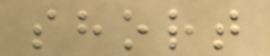short
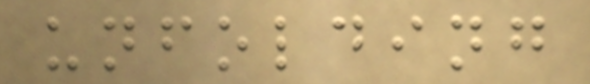unfolding
